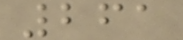261
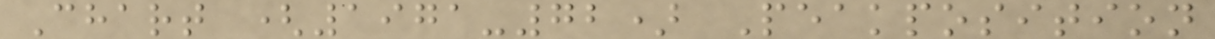Chart (1971-72) Peakposition
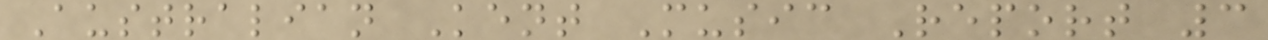Australian Kent Music Report 3
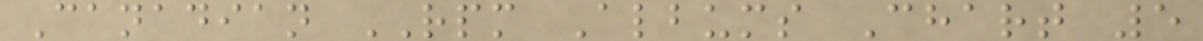Canadian RPM Albums Chart 5
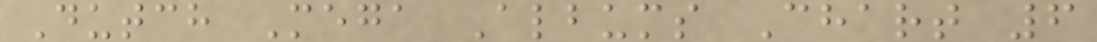Dutch Mega Albums Chart 6
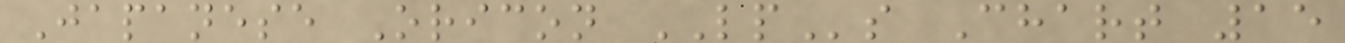Japanese Oricon LPs Chart 15
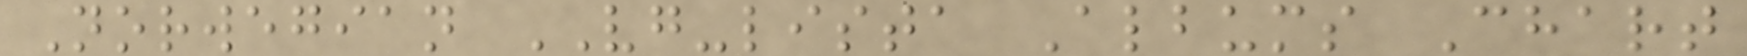Norwegian VG-lista Albums Chart
